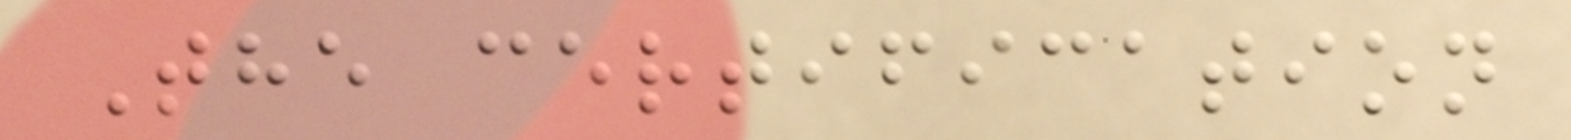The certification
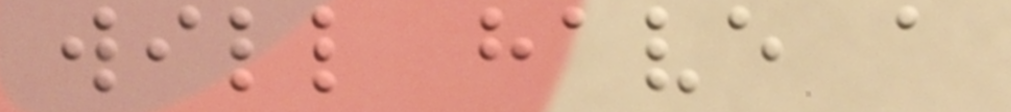will have a
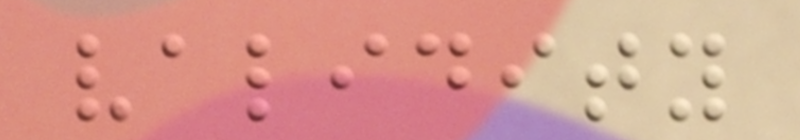validity
